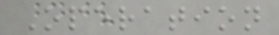Operation
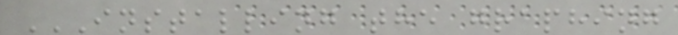INSTALLING THE GRAPHING
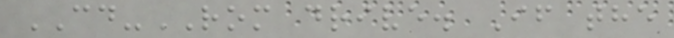CD-ROM drive. If the
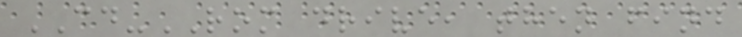CD-ROM drive, then find
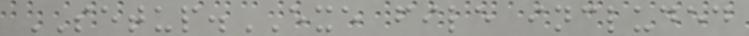SETUP.EXE file included
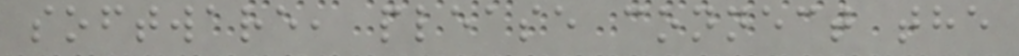software, please connect the
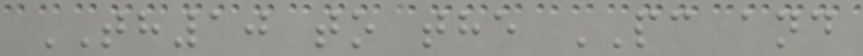TH10 to the PC and
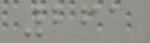261
